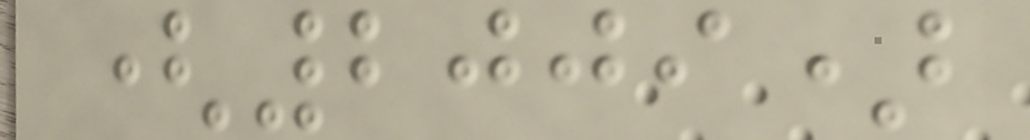(2009)
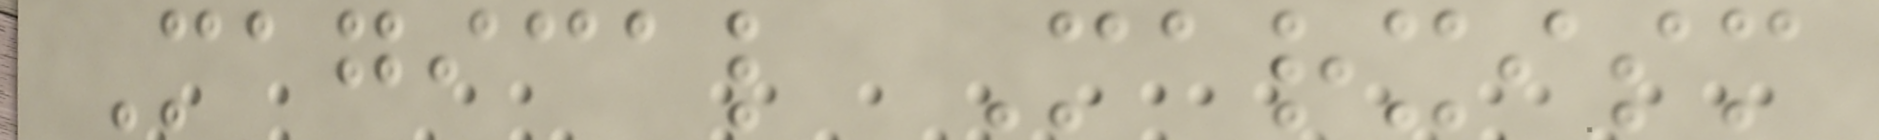Magical Marxism
